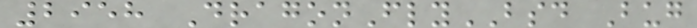2958 DragonFlyBSD Bug
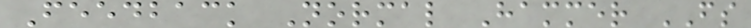Feedback Normal Hammer FS
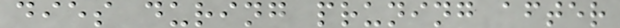dies during pruning after
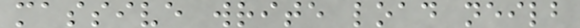massive write load neilb
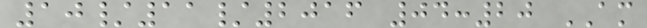10/11/2016 04:20 AM
